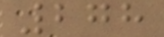278
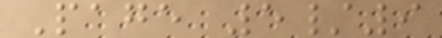Page 5/9
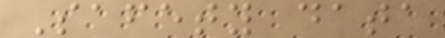Safety data
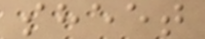sheet
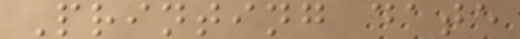Printing date
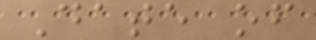Date of
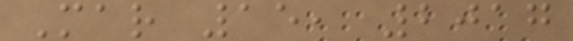Mar 15, 2017
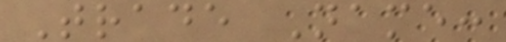Trade Name:
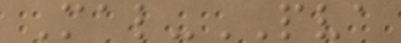Mal-PVA
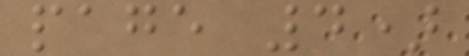page 4)
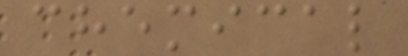chemical
